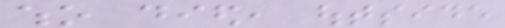who died, outside
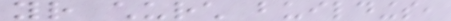your church buildings,
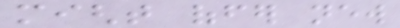might offer new
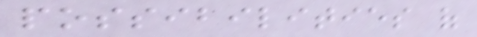possibilities of
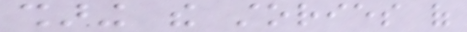sharing the stories of
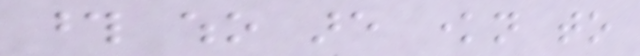those who are known to
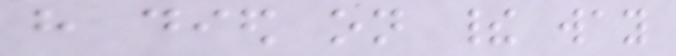have died on their way
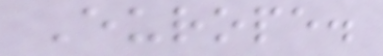Europe.
